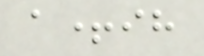a+ih
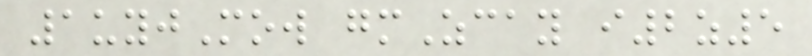1uyjMow gmZcay i2z5
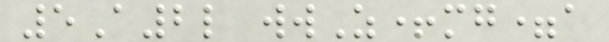5A2l wwZ+mg=a
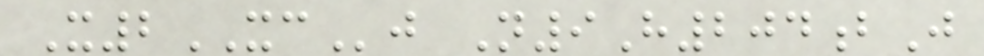X2XCj N9H204bJ
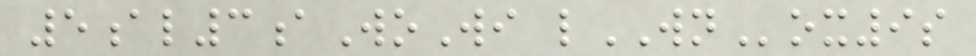5al3aWoWi lWNox9s
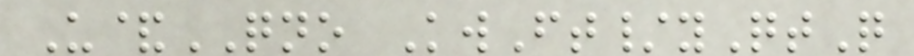U&QNO KwFt/yQtQ
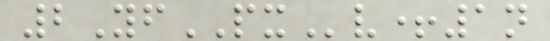2YfPXv+1n
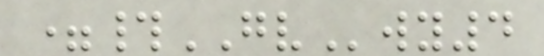=#GVwy4
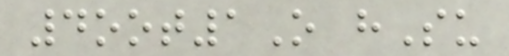4oot1O hSu
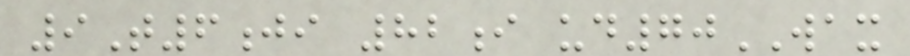9T6ji 82i ud70WAX
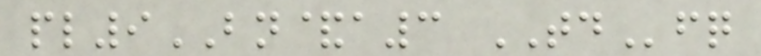pl9BN&a3 TDfq
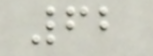62
